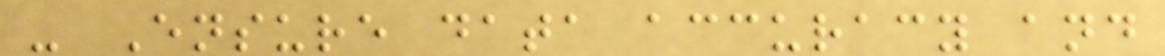- Ensure data accuracy and
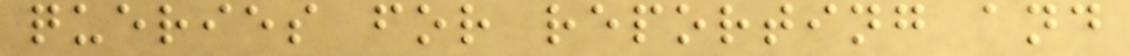queries for reporting and
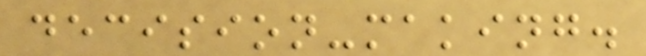decision-making.
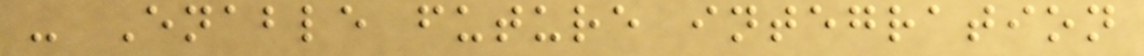- Enable future integration
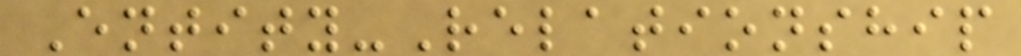Entity-Relationship
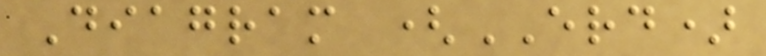Diagram (ERD)
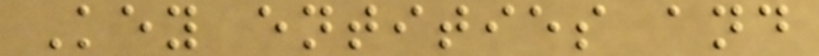Key entities and
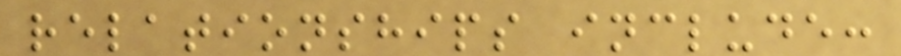relationships include:
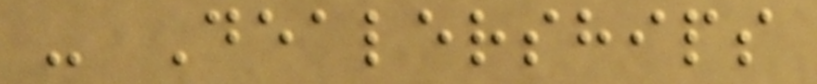- Dealerships
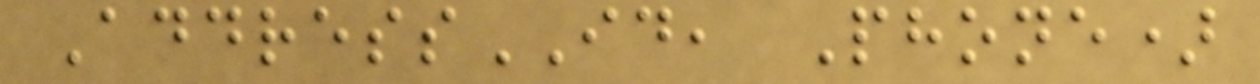AddressID, Phone)
